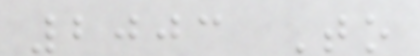2003 To
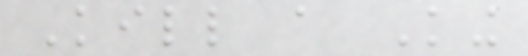Kill a King
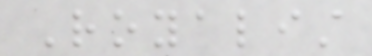Royalist
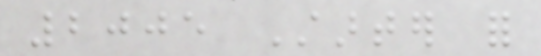2005 Starter for
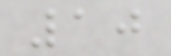10
